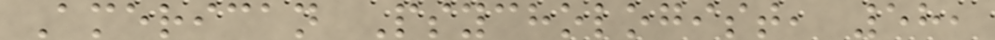American Psychologist, 58,
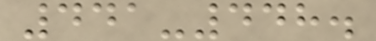441-448.
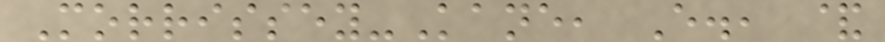Morrissey-Kane, E., &
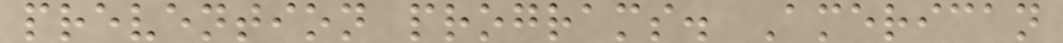prevention programs. American
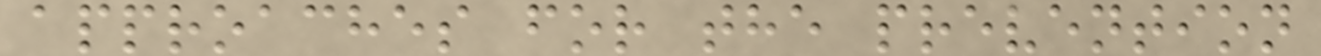approaches for the prevention
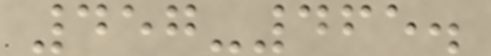457-465.
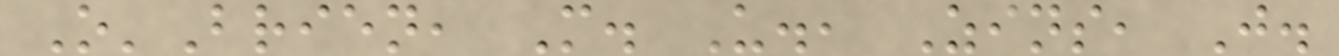O'Brien, M. U., Zins, J.
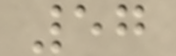57
